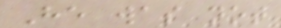He was not
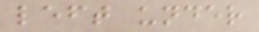left under
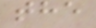the
